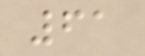61
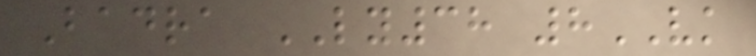Badra LY38 8VK
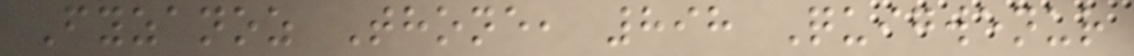Fyzanoz Thone, 898 Quigwenur
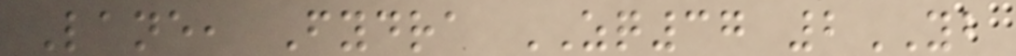Lane, Fydra ZQ37 2YB
